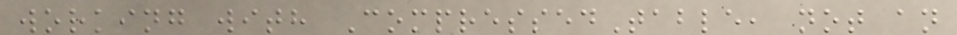working with CompressedTable, not an
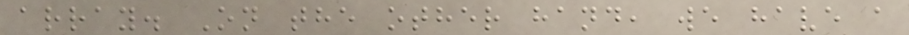array. On the other hand, we have a
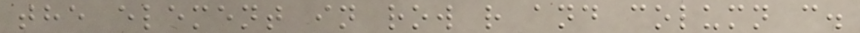the element in row r and column c.
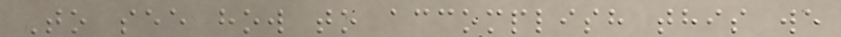To see how to accomplish this we
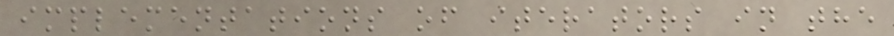implementations of iterators in the
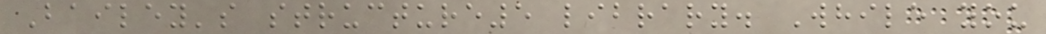Bailey's structure5 library. While you
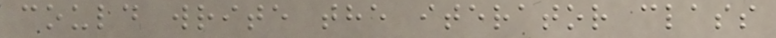could write the iterator class
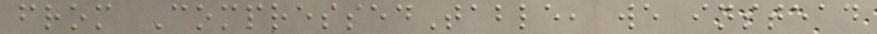from CompressedTable, we instead
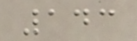143
